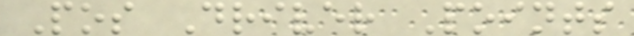Pos Driver Points
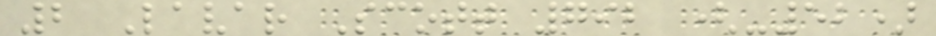2 Lavar Scott 792 (-52)
